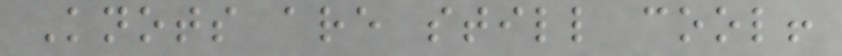Knots are still cool!
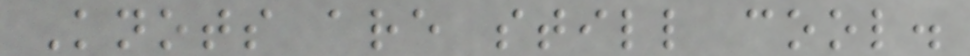Knots are still cool.
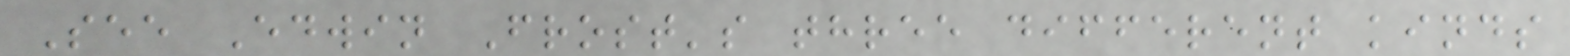See Edwin Frost's three different kinds
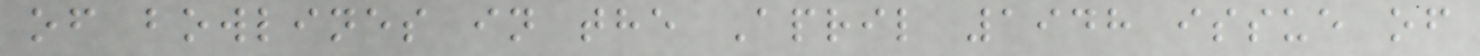of bowlines in the April 1948 issue of
